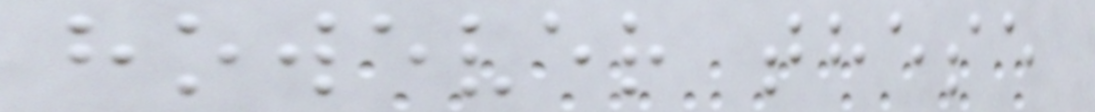however these
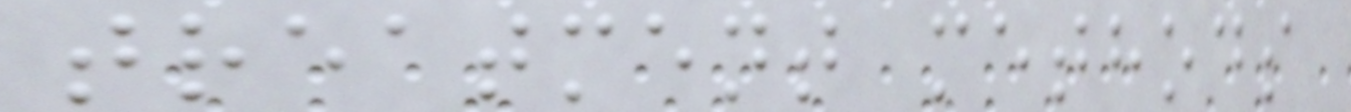treatment methods
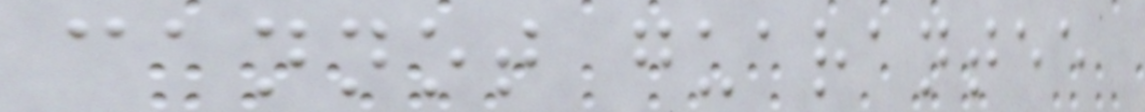cannot guarantee
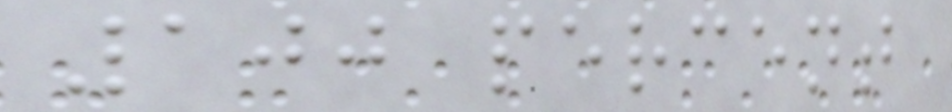100 percent
